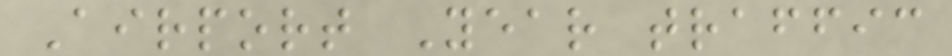Airport Year traffic
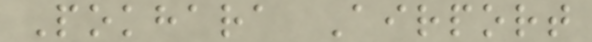Pokhara Airport
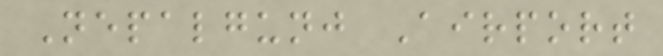Nepalgunj Airport
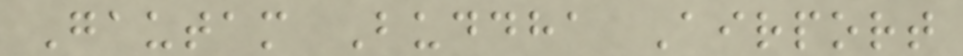Gautam Buddha Airport
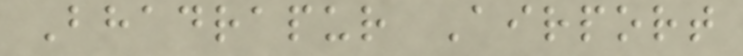Bhadrapur Airport
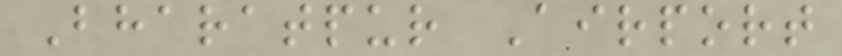Bharatpur Airport
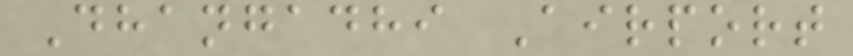Dhangadhi Airport
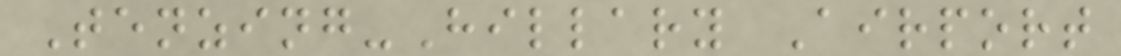Tenzing-Hillary Airport
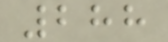288
